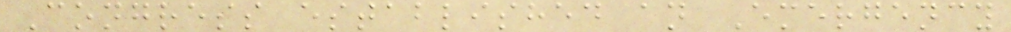Congress established an Emergency
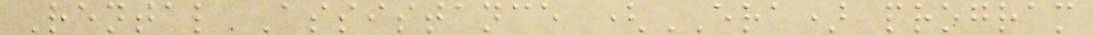Rental Assistance (ERA) program
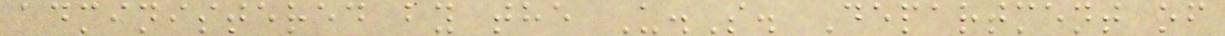administered by the U.S. Department of
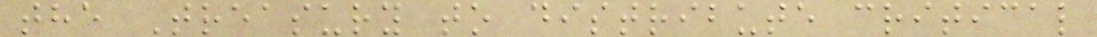the Treasury to distribute critical
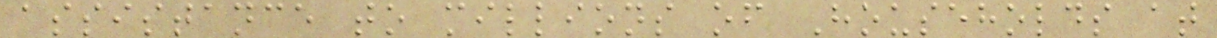assistance to millions of Households at
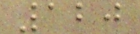120
